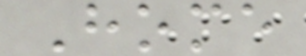Home
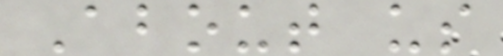About us
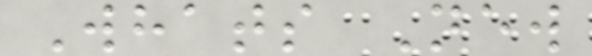Whats New
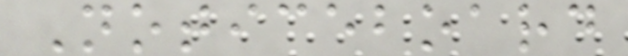Noticeboard
